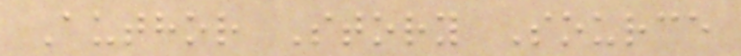Author Story Source
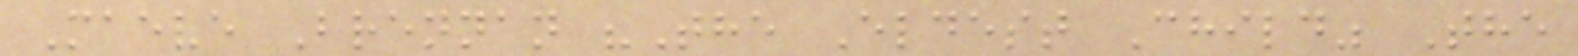Maeve Brennan "The Eldest Child" The
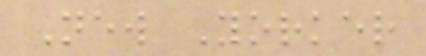New Yorker
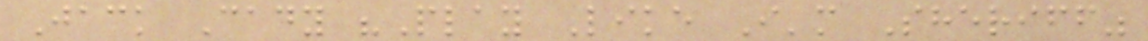Jack Cady "Play Like I'm Sheriff"
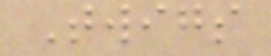Twigs
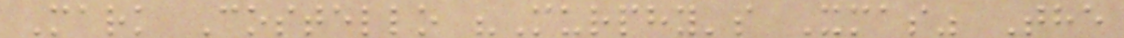Mark Costello "Murphy's Xmas" The
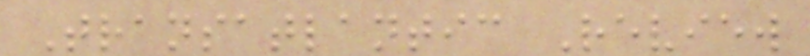Transatlantic Review
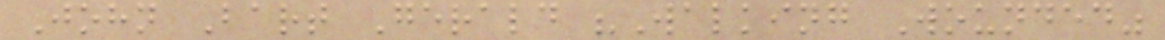John Bart Gerald "Walking Wounded"
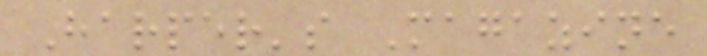Harper's Magazine
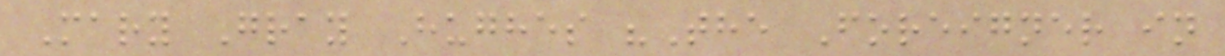Mary Gray Hughes "The Foreigner in
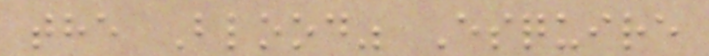the Blood" Esquire
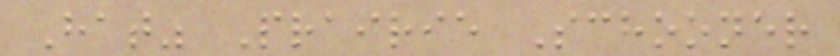Hat" Prairie Schooner
